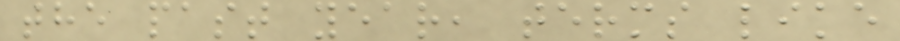the past year, terms like
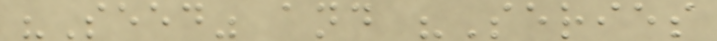"Seed" and "Series
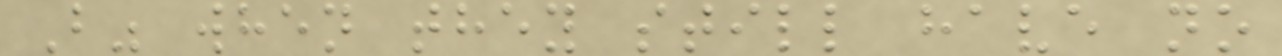B" when they still have no
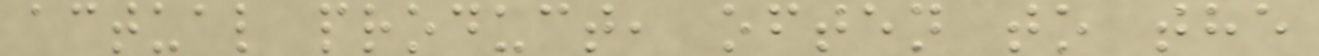actual product, often to the
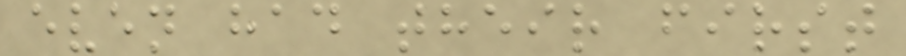even had their first
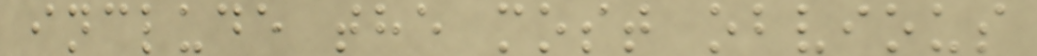include the most obvious
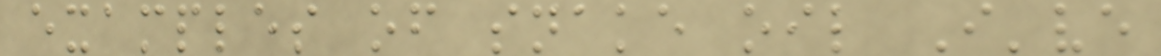examples of snake oil I've
